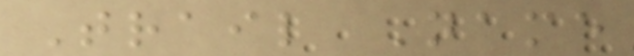Trail Name
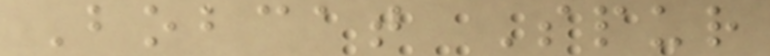Bobcat Spur
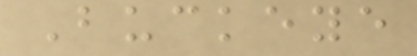Buckeye
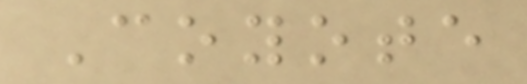Coyote
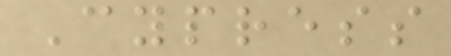Cypress
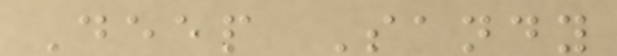Deep Sandy
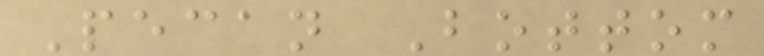Pecan Bottom
